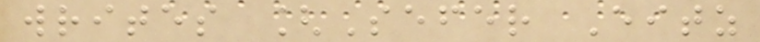writes [Sefer Eitz
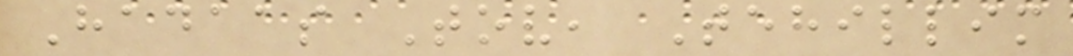Hadaas Tov, Tehillim
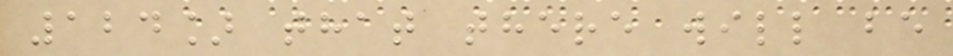124] that there will be
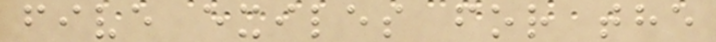five exiles for the
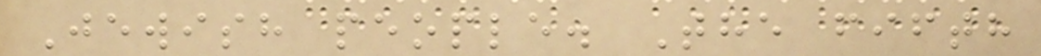Jewish people. The fifth
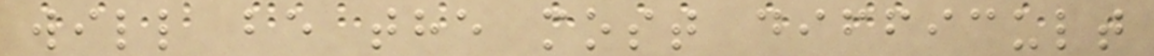will be the most difficult
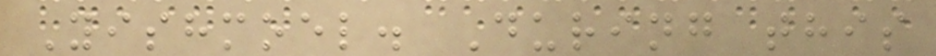Yishmoel. During this
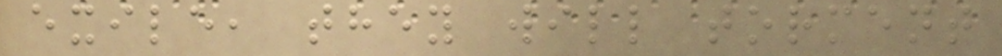exile, they will torment
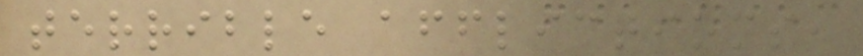terrible afflictions,
